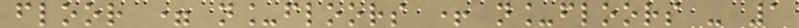floor = n_floors + n_floors - 1
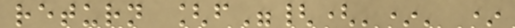return [f"{('*' *
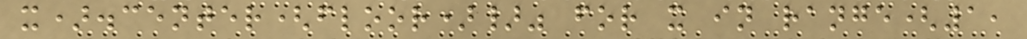x).center(floor)}" for x in range(1,
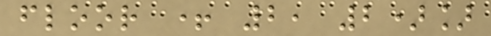floor + 2, 2)]
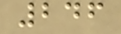246
